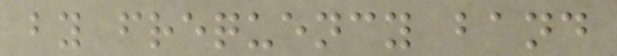by frequency band
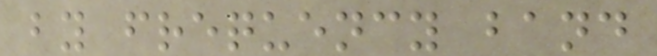by frequency band
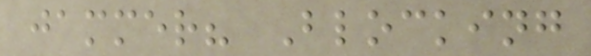jammer? Blocking
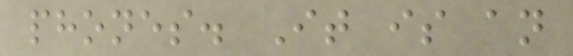phones. It is an
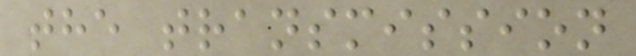the transmission
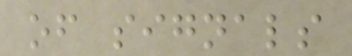of signals
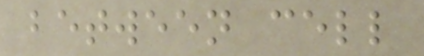between cell
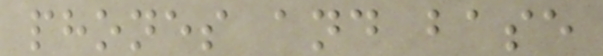phones and base
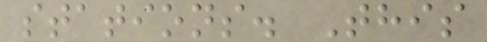stations. This
